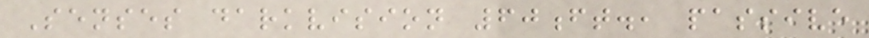Senses darkvision 60ft., passive
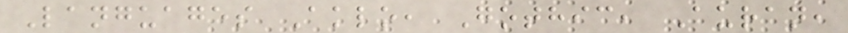Languages Aklo, Gothic, Auran,
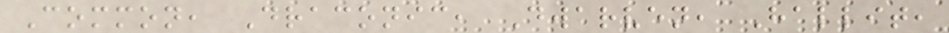Common, Draconic, Dwarven, Hallit,
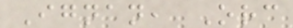Ignan, Orc
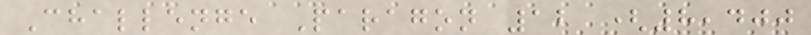Challenge Paragon 12 (8,400
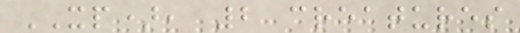XP), 2 creatures
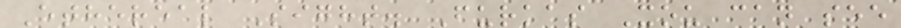Ethereal Sight. Furkas Xou can see
